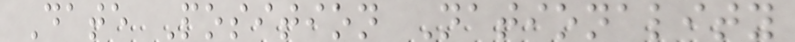Date Position Nationality
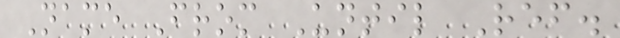Name From Until Ref.
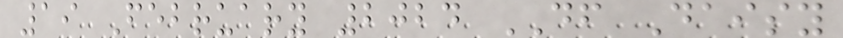19 February 2024 DF Daisy
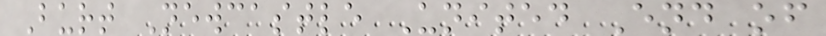Burt Newcastle United End of
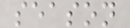season
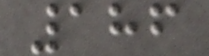186
